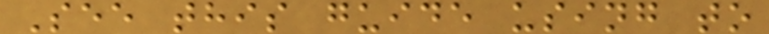See this guide using to
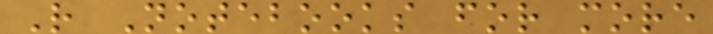R Notebooks for more
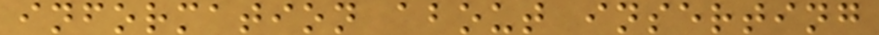information about inserting
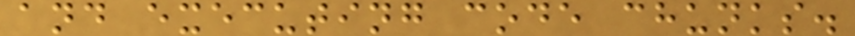and executing code chunks.
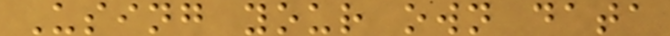Using your own data
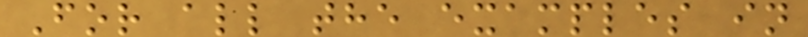For all the examples in
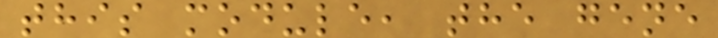this module, the gene
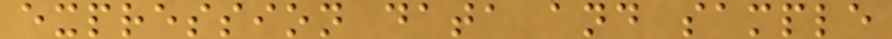expression data and sample
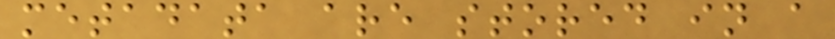metadata are stored in a
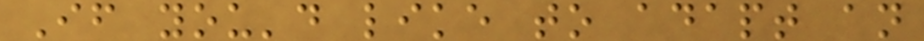If you'd like to adapt an
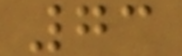73
